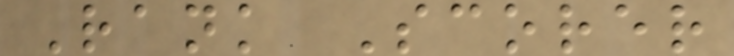Rank Scorer
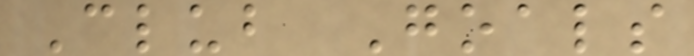Club Goals
